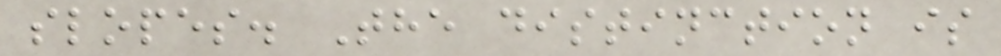slopes. The distinction is
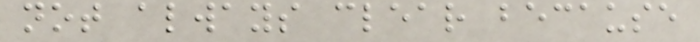not always clear because
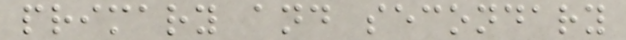primary and secondary
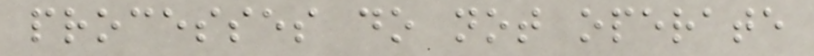processes do not operate
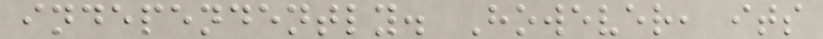independently. However, its
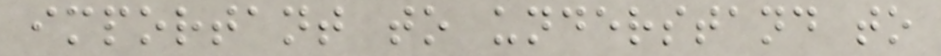important to understand to
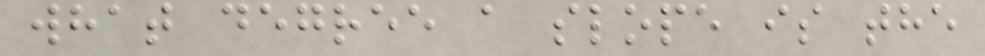what degree a slope is the
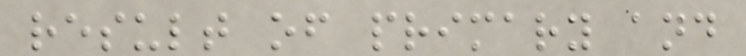result of primary and
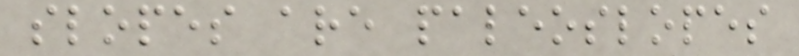slopes are paleoslopes
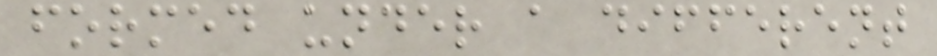formed under a different
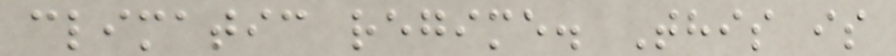climatic regime. This is
